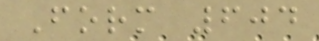Form 604
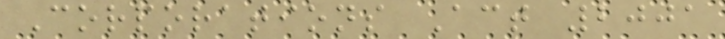Corporations Act 2001
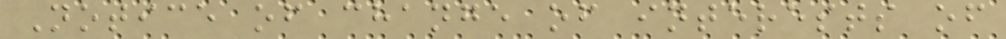Notice of change of interests of
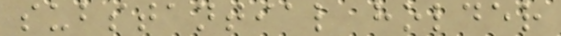substantial holder
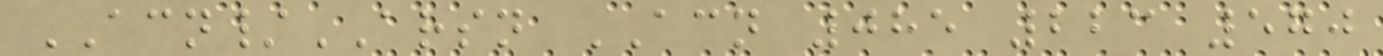ACN/ARSN ACN 085 223 570
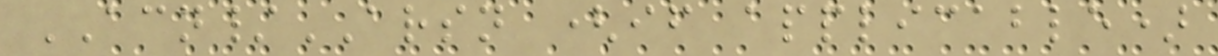ACN/ARSN (if applicable)
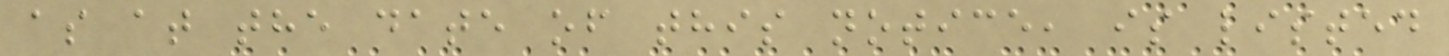as at the date of this notice, is listed
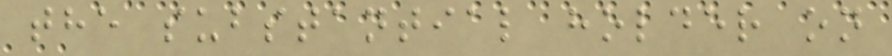the substantial holder on
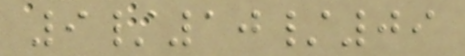9/10/09
